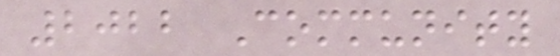2022 Community
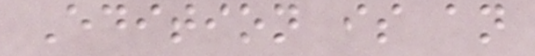Edition is an
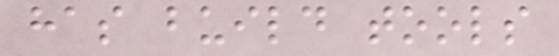has build tools
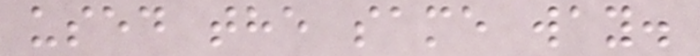used the same way.
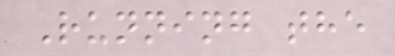Running the
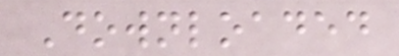Downloaded
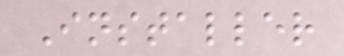Installer
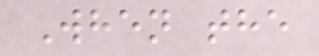When the
